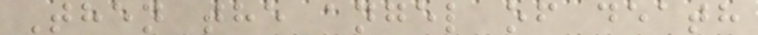Then the angel of death
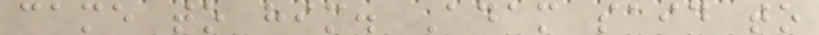came to him. Adam said to
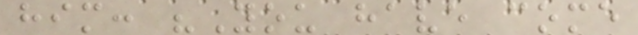him: "You have come
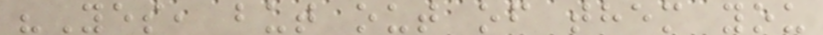"Yes, but out of them you
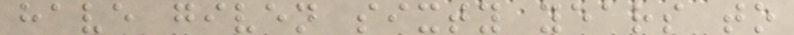have given sixty years to
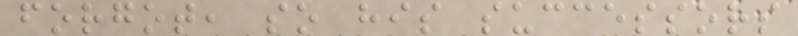forgot, so his successors
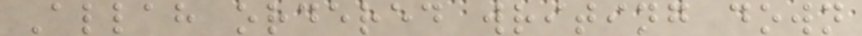Allah ordered writing down
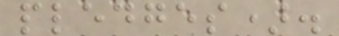pledges).
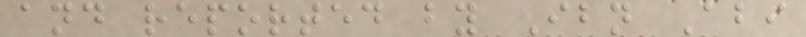and reported by Ibn Abi
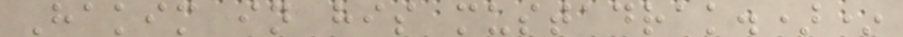Hakim in his mustadrak.)*
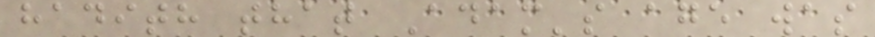hadith that Adam's age was
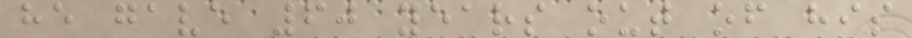he gave 60 years out of his
